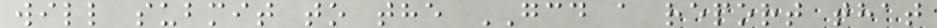will submit to the GCD a report that
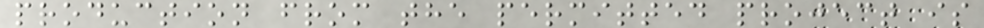production from the permitted project is
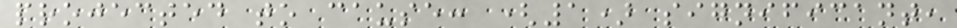projected to cause: (1) significant,
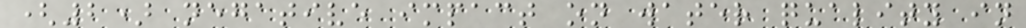(2) negative impact on water quality in
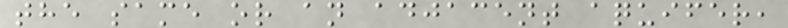the same or an adjacent aquifer,
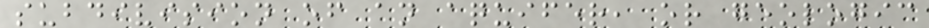subdivision of an aquifer, or geologic
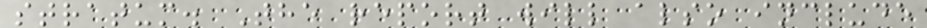stratum. The report will also include
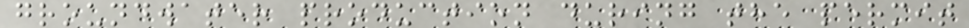groundwater production during the permit
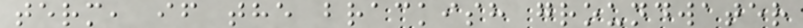term, if the brackish groundwater
